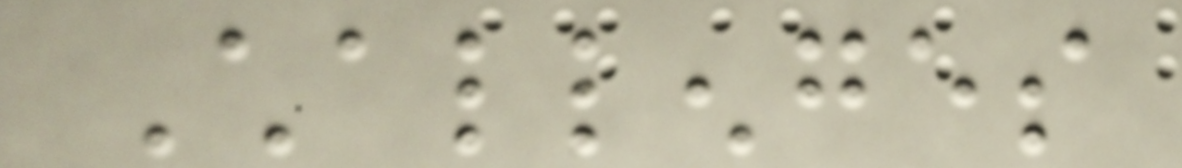Challenges
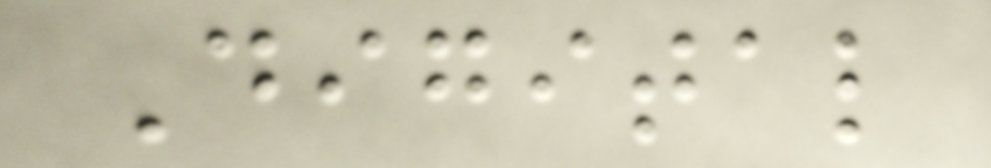Digital
